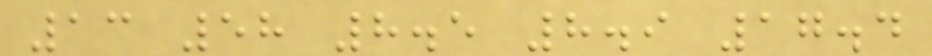13 58 8.5 8.9 17.4
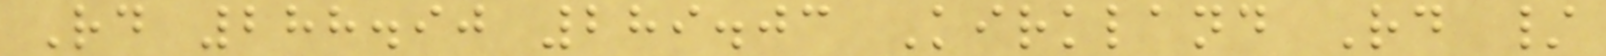Rd 288.90 289.03 Kirkland Rd /
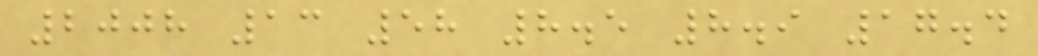2008 13 58 8.5 8.9 17.4
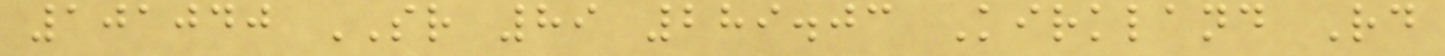101040 SR 89 289.03 Kirkland Rd
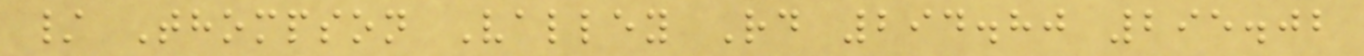/ Thompson Valley Rd 294.80 295.02
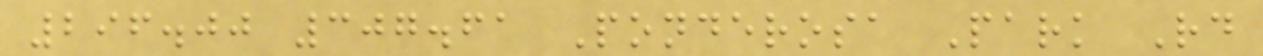296.00 307.61 Ponderosa Park Rd
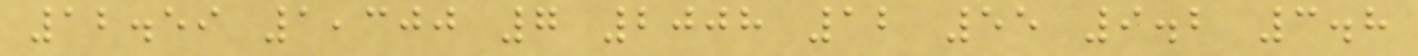12.59 1,300 7 2008 12 55 9.2 3.8
